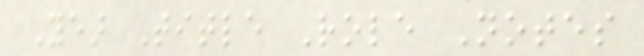Year Title Role Notes
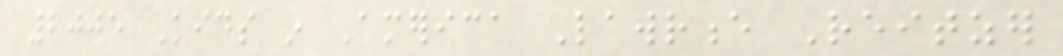2005 Kids in America Lawrence Reitzer
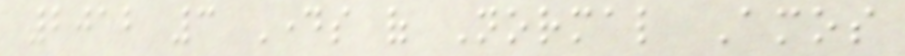2012 3 Days of Normal Amos
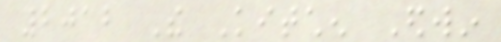2012 The Kitchen Edwin
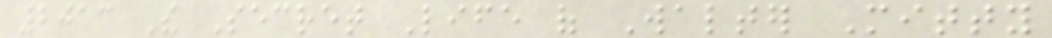2013 The Secret Life of Walter Mitty
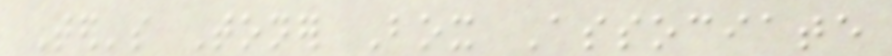Ted's Toner Box Associate
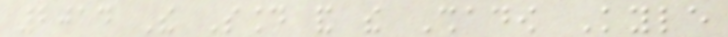2014 The Sound and the Shadow Kyle
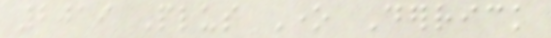2019 Plus One Derrick
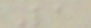1
